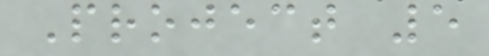Project 5
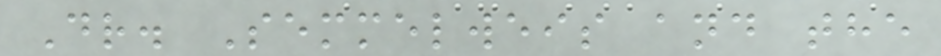Dr. Semmelweis and the
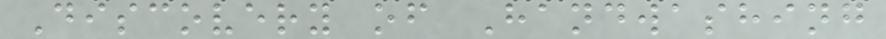Discovery of Handwashing
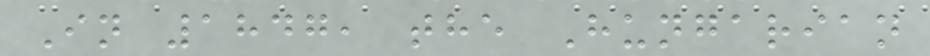In 1847, the Hungarian
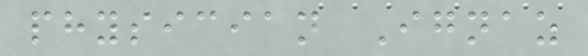physician Ignaz
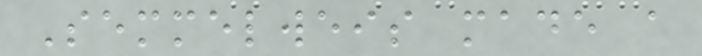Semmelweis made a
